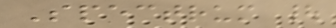Spectrum |
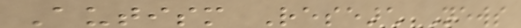Autism Research News
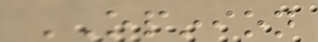OPINION
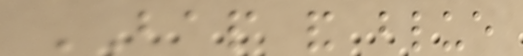BAP and blue
